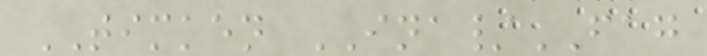TIMKEN INA/FAG
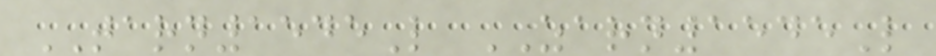TARN1545L ZARN1545L
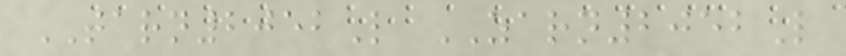TARN2052L ZARN2052L
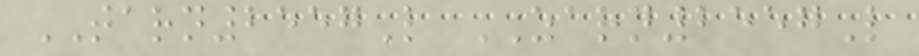TARN2557L ZARN2557L
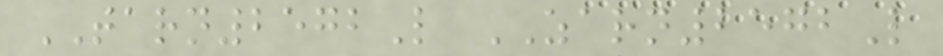TARN2572L ZARN2572L
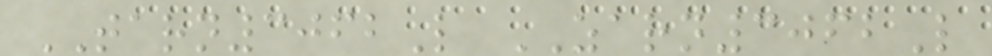TARN3062L ZARN3062L
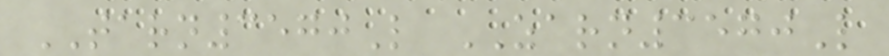TARN3570L ZARN3570L
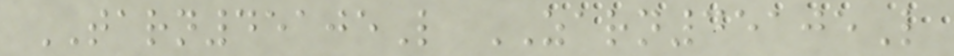TARN45105L ZARN45105L
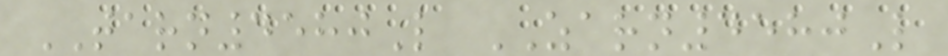TARN4580L ZARN4580L
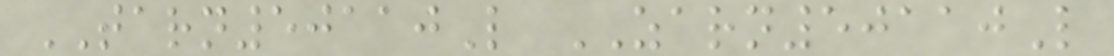TARN50110L ZARN50110L
